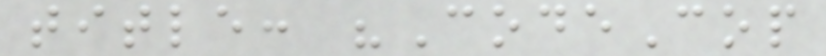title: "CodeCop
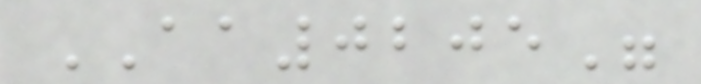AA0205"
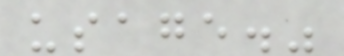usage."
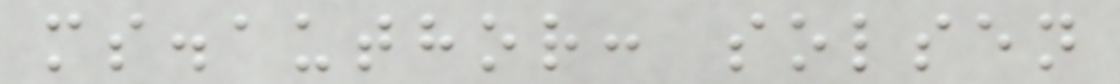ms.author: solsen
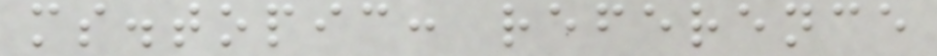ms.topic: reference
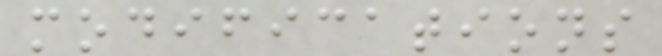modifications
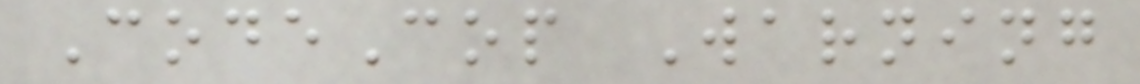CodeCop Warning
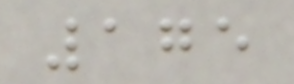175
